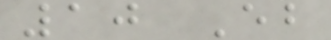10 Eb
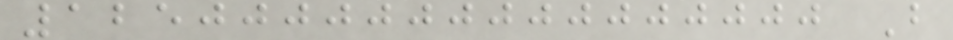1250000000000000000 B
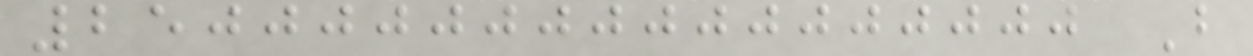2500000000000000000 B
